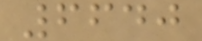6640
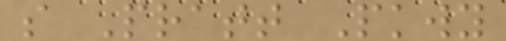s Pratt Pkwy
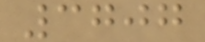3707
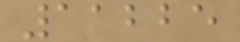11225
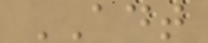ADT
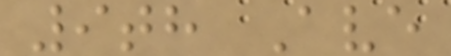9th Ave
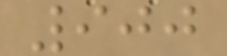900
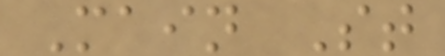Main St
